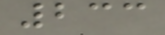233
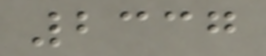2337
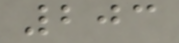203
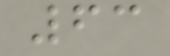63
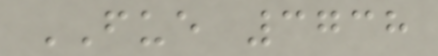FUE 3738
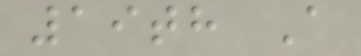19th A
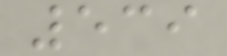539
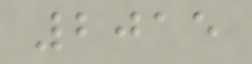2015
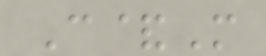C&M
